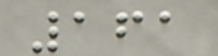161
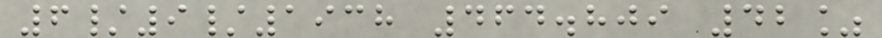6/9/1938 464.809 42%
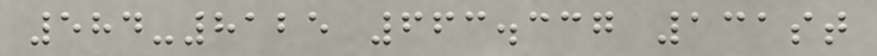584-8125 663.337 131st
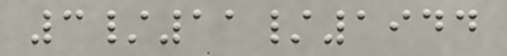3/11/1944
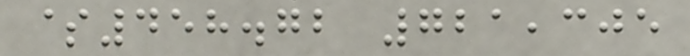$458.72 721,305
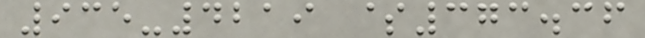935-4219 $373.36
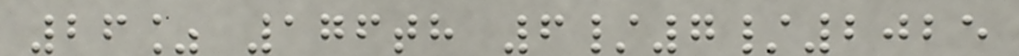26% 176th 6/7/2025
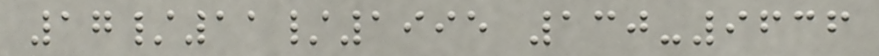17/11/1995 130-9636
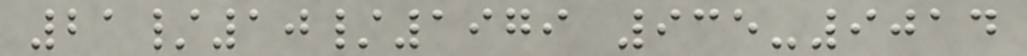21/10/1979 935-9014
